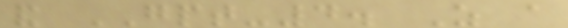and GPT-4. As a
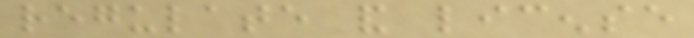regulate and license
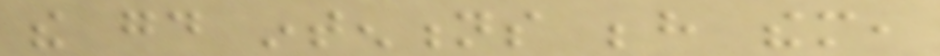the good intentions behind them,
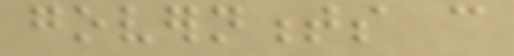governments can
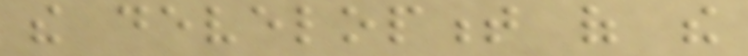the development of the
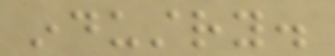industry.
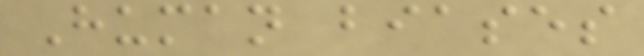Human biases
